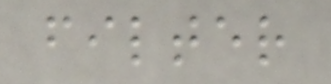filter
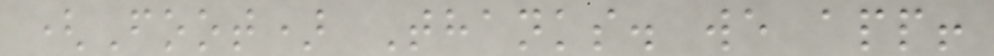(Foot) Thanks. we app!
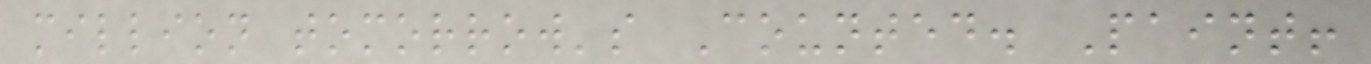million tomorrow's Counted. Paint!
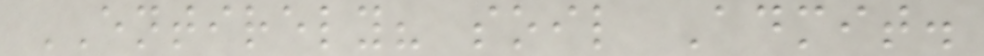ENTIRELY? soil Admit.
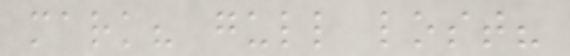mark? gull lost?
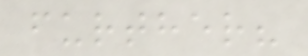further?
